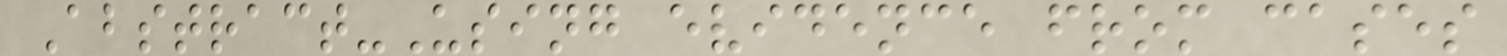Abstract-Using evidence from cases
